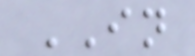IN
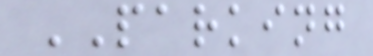PARKING
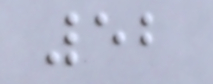52
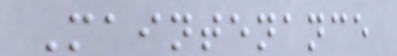Maintenance
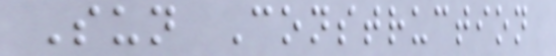Sun Construction
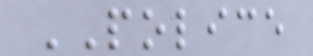POLICE
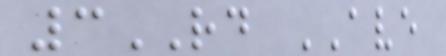3RD AVE
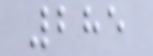285
